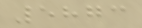5873
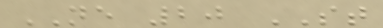NE 20 ST
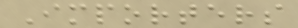Importers
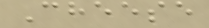Cheese
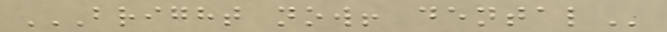BRIGHT NOW! DENTAL
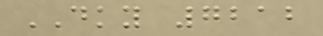DKY 7212
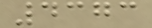4373
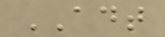ADT
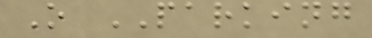O PARKING
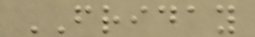FRIDAY
